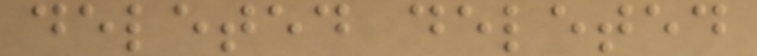deleted deleted
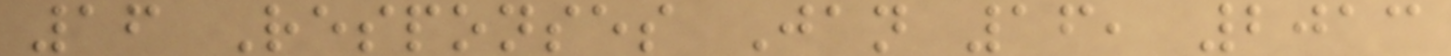16 Responses Jan 16, 2013
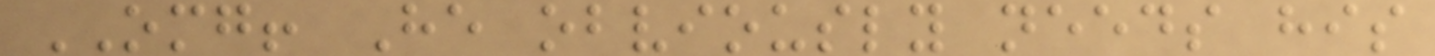OMG! He obviously needs his
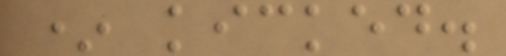* kicked.
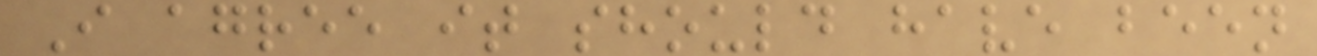I agree it should have been
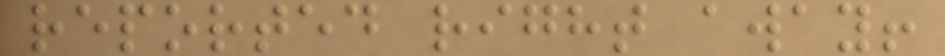reported right away!
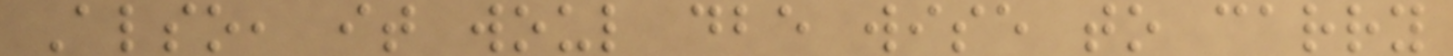Also, it woul dbe wise to carry
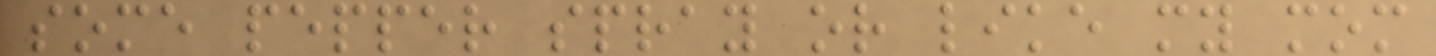some pepper spray or like my mom
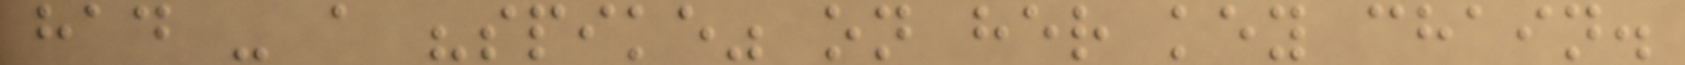had - a "spike" on her key chain.
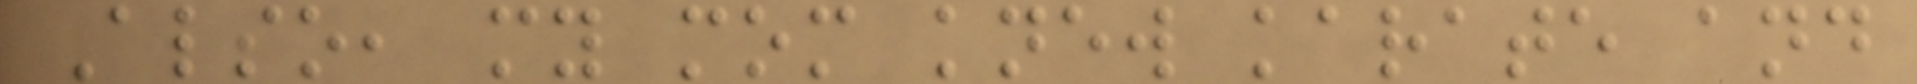Also, my mom knew karate and
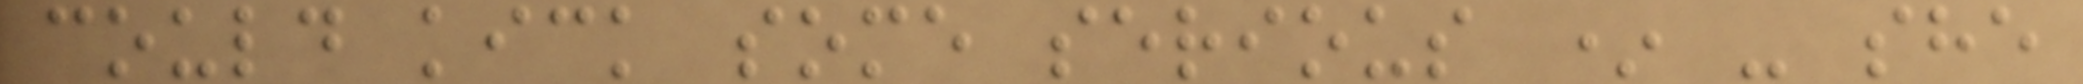could kick some serious * - she
